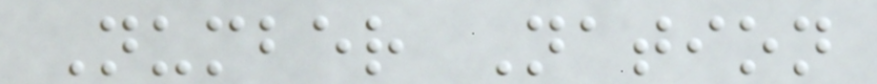Number Nation
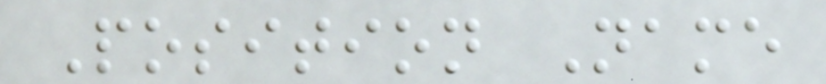Position Name
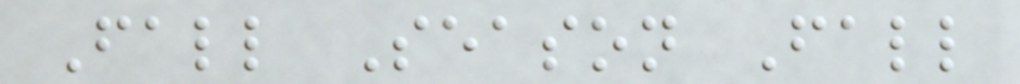Fall Season Fall
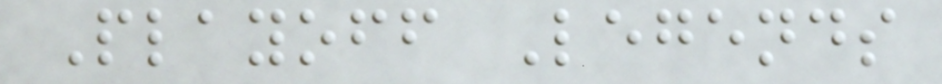Playoff Legends
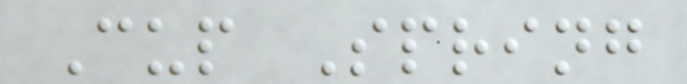Cup Spring
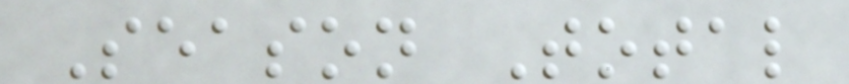Season Total
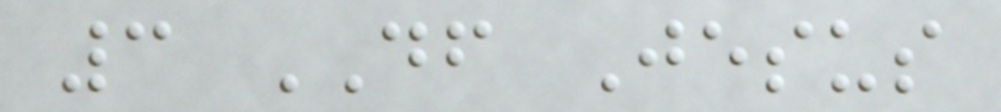3 DF Jesus
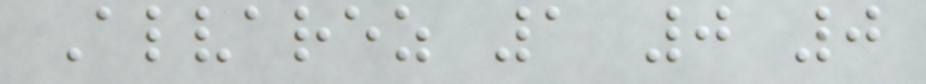Alvarez 1 0 0
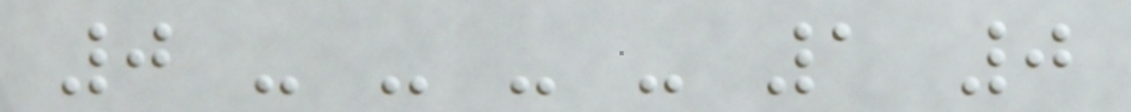0 - - - - 1 0
